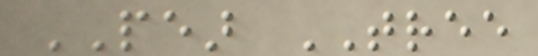PEAR TREE
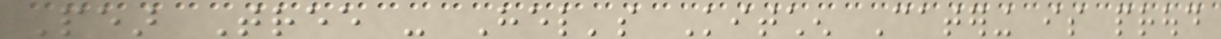Pear Tree - Hel's Kitchen Catering is proud
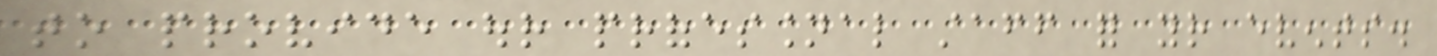to provide our professional staff for your events.
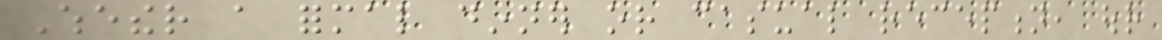Whether a formal dinner or casual reception, our
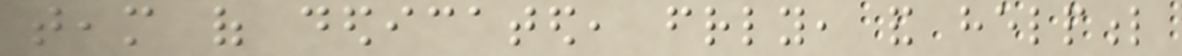team of dedicated, friendly, and helpful
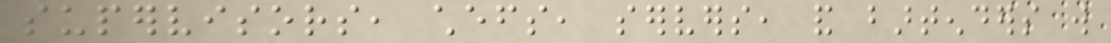supervisors, chefs, servers, and bartenders will
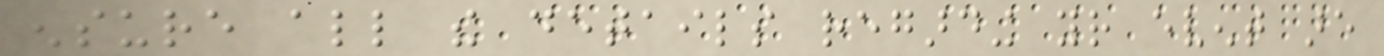ensure all the details regarding your event are
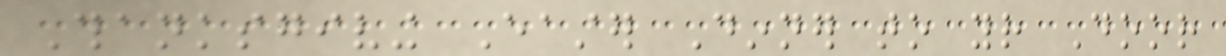Thanksgiving Easter Dinner to your Door
